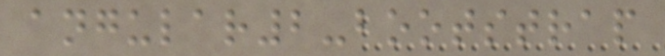angular2-bootstrap
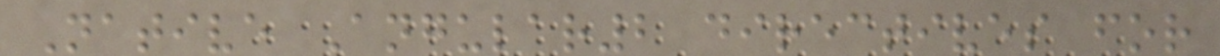Native Angular2 directives for
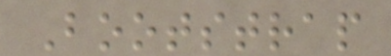Bootstrap
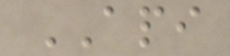API
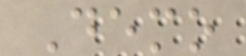Demo
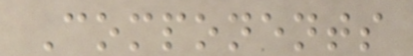Components
